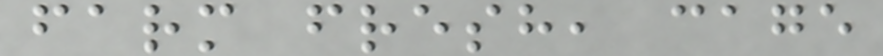farm fresh, cage
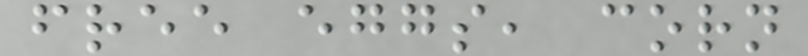free eggs, corn
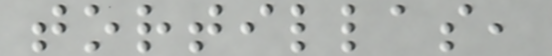tortillas,
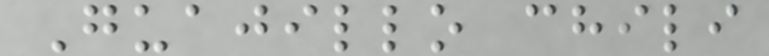Guajillo chili
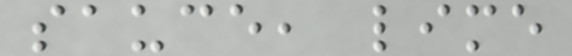sauce, lime
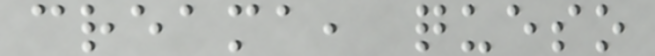creama, queso
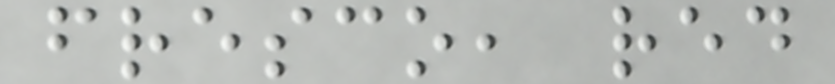fresco, red
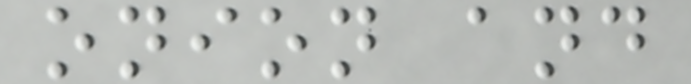onion and
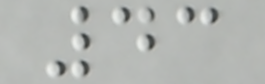43
